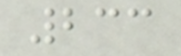233
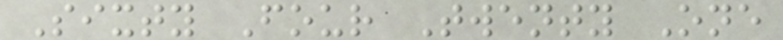Sixty Four Twenty One
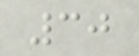30
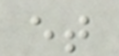et
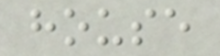house
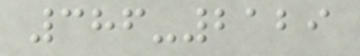386-2129
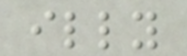illy
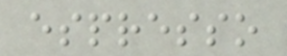espresso
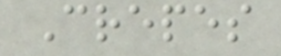Crepes
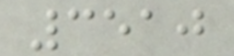3510
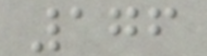176
